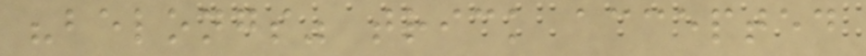"belongs" trick accepted
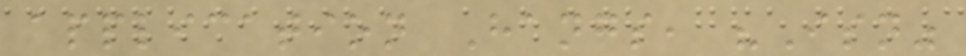application Hangs, "Isn"
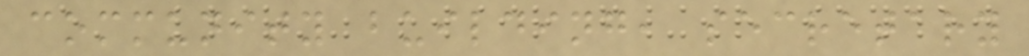community building, secretary
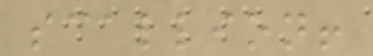scallion!
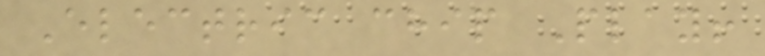Electric chip Play!
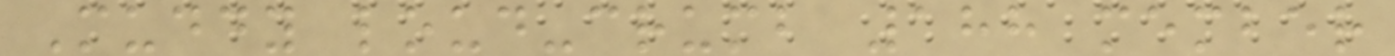Muddy loud-crumb 188 member
